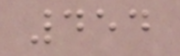454
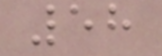58
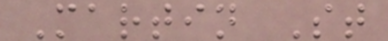Martin St
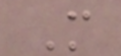M
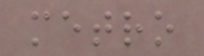metro
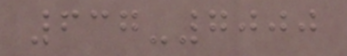637-7000
